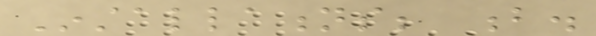Installations; b.
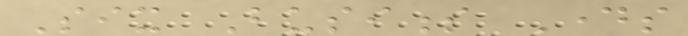Six Business Days
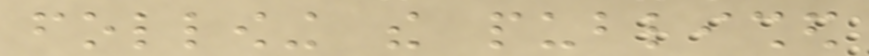following the published
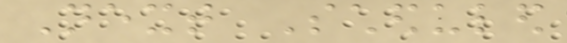Next Scheduled
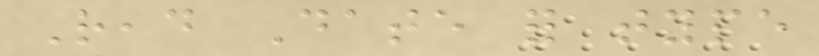Read Date for type
